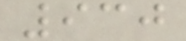930
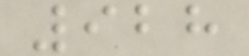928
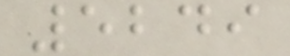5249
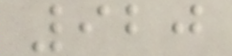920
